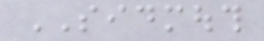SIDMOUTH
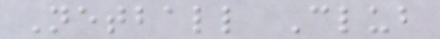Netball Club
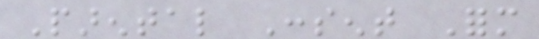Parental Consent Form
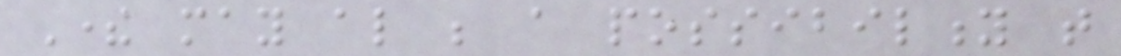There may also be a possibility that
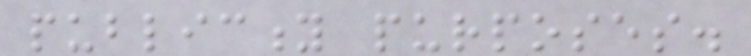publicity purposes.
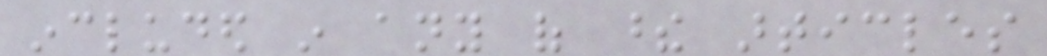included in any of these articles
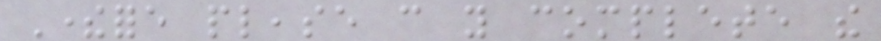Therefore please can you complete the
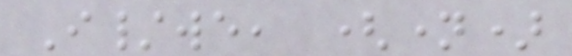I/we, (name)
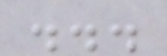...
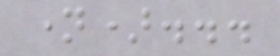name)...
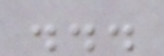...
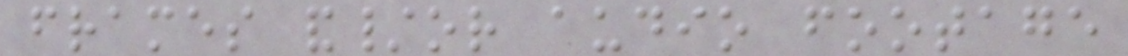frames and/or audio footage
